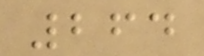264
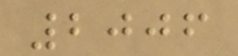2006
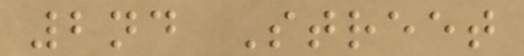2nd Street
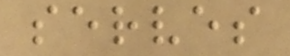serves
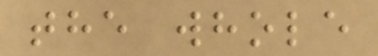the whole
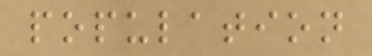population
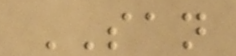SAN
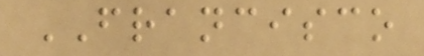FRANCISCO
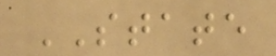STATE
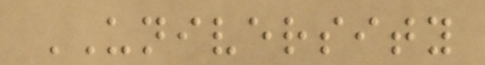UNIVERSITY
